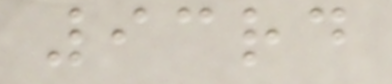93rd
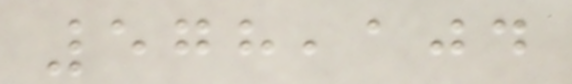578,104
